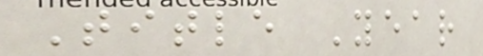Title Year
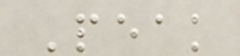Peak
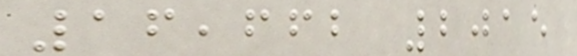16,662 2015
